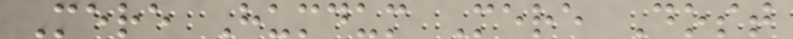Mere Humdum Mere Dost
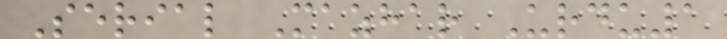Serial Mazhar Urdu1
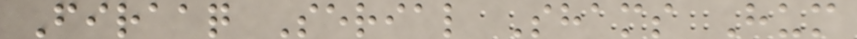Firaaq Serial Shams Hum
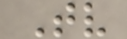Tv
